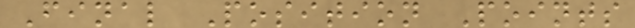Final Position Points
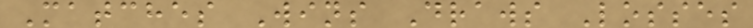Matches Wins Draws Losses
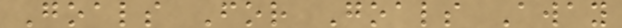Goals For Goals Away
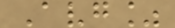Avg%
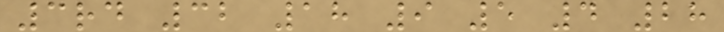3rd 32 18 9 5 4 28
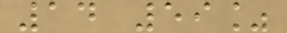14 59%
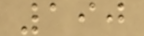190
